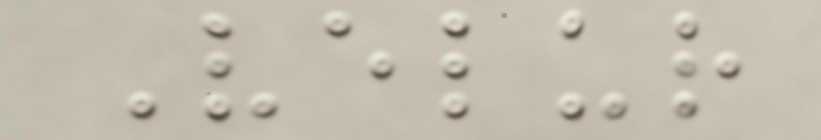Velur
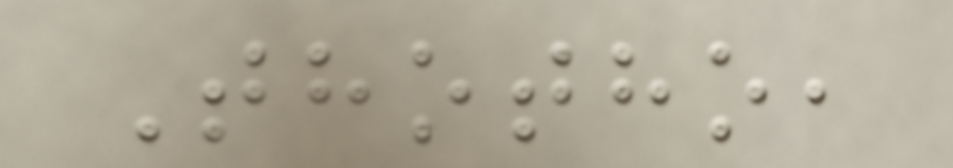Thotho,
